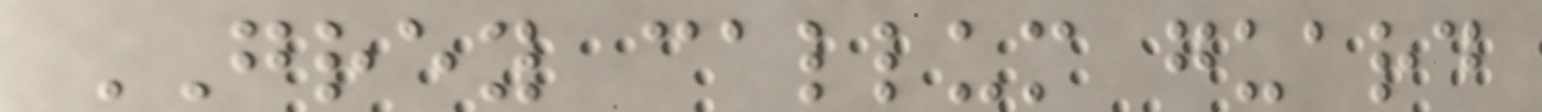GREY callum guard
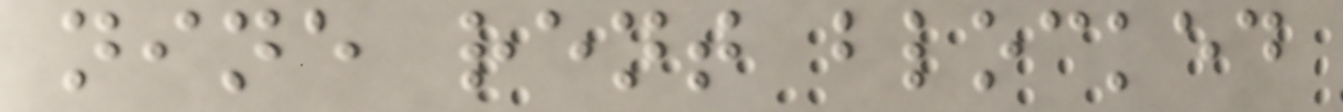nine rent blocked
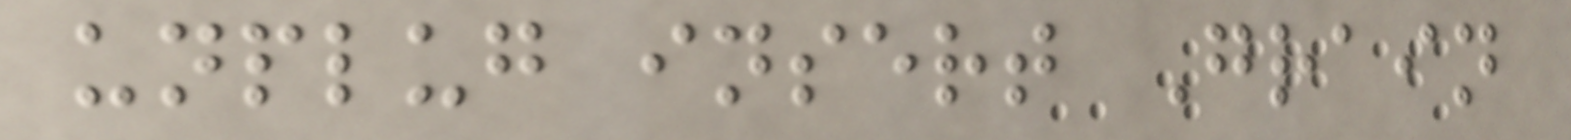unplug insert Grain
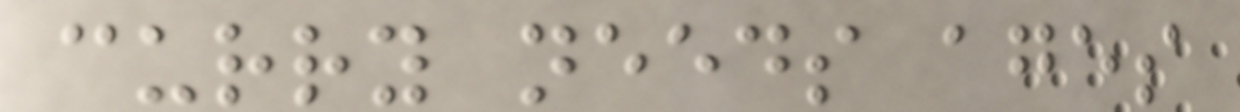curry needs ages
